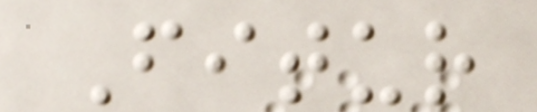Fitur
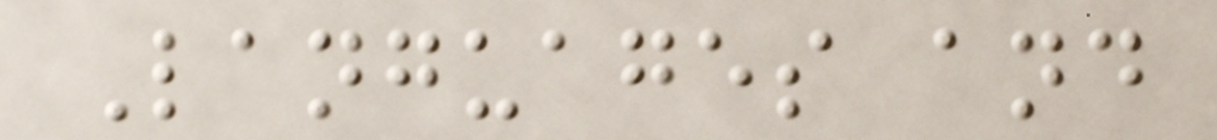Languages and
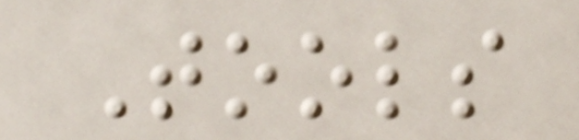Tools
